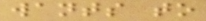wants to
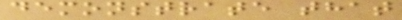demonstrate that
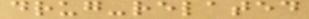drug-related
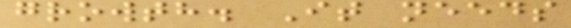growth. It needs
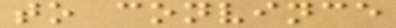to convince
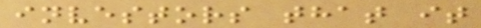investors that it
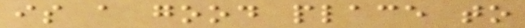is a good place to
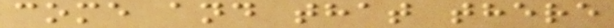come and that there
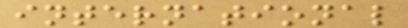international
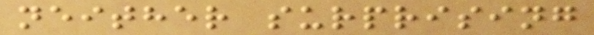neither surprising
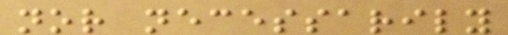nor necessarily
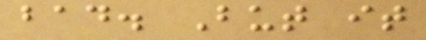bad. But it
